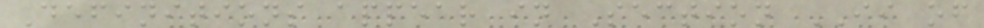Definitions appear in Section II of
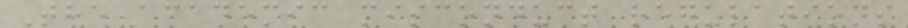The academic misconduct regulations
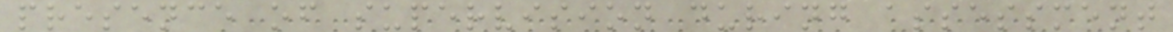presence of supervision during assessment
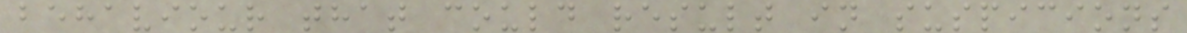behaviour that could result in suspicions
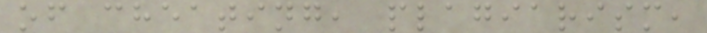of cheating, plagiarism,
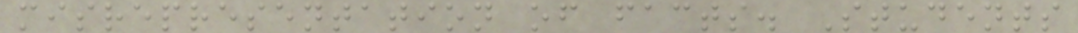misrepresentation of facts. Students
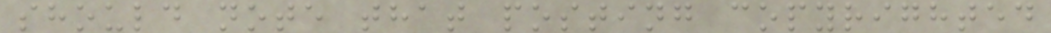should note that posting copyrighted
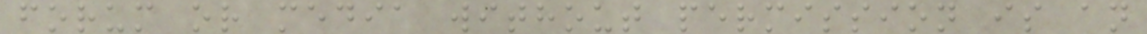forum or media without permission is an
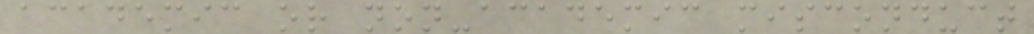academic or non-academic misconduct
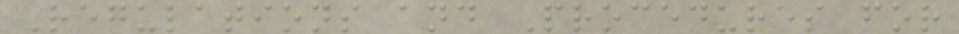Regulations and Procedures for
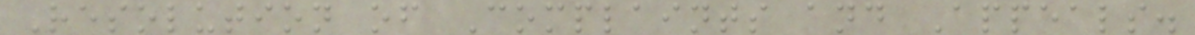Resolution of Complaints and Appeals.
